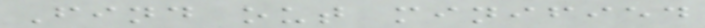Find out minified
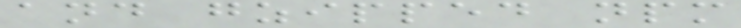and gzipped npm
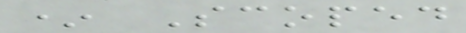* Scoped
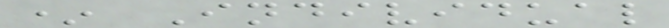* Individual
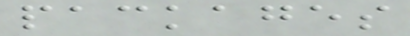packages
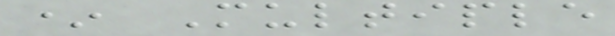* Multiple
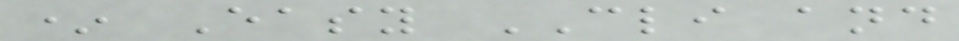* Easy CLI and
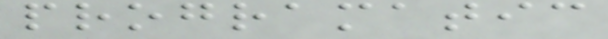programatic
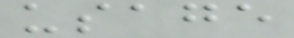usage
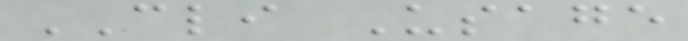CLI Usage
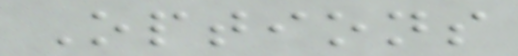Options
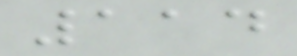114
